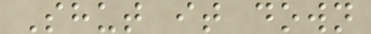Shut it down
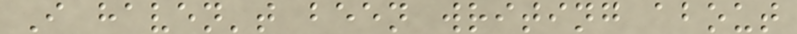I haven't been writing about
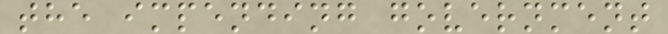the impending government
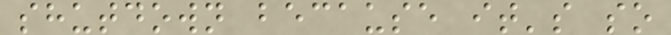shutdown because it's so
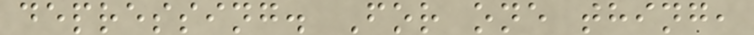depressing. For one thing,
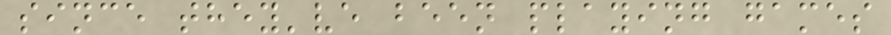since they've been playing games
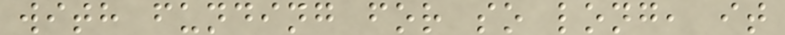with funding for so long, it
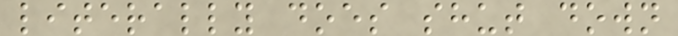literally does shut down
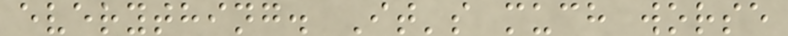everything. It's much worse
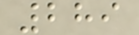289
